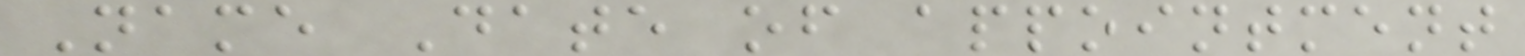Name Date of appointment
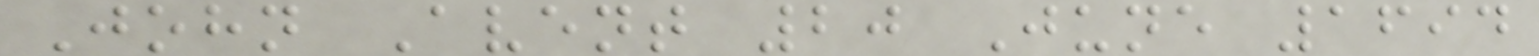John Avent 20 June 1694
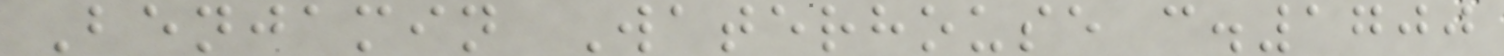Benjamin Waterhouse c.1700
